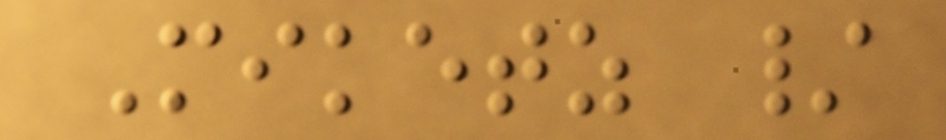Miketz /
